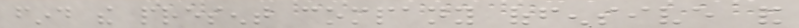find the present company offensive and
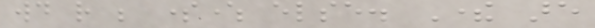would rather be somewhere else. There are
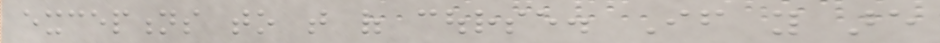exceptions to that of course. If you are
